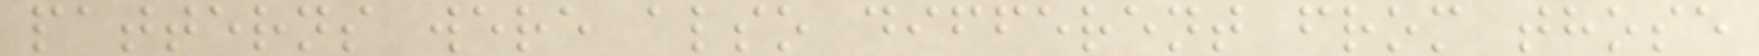patterns were also different from those
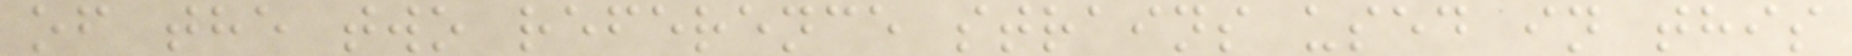of the two reference strains used in this
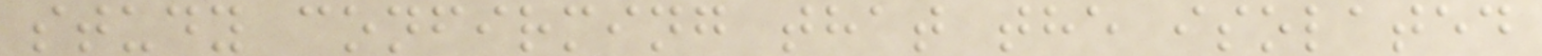study confirming that the isolated
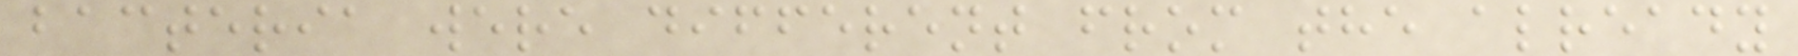bacteria were different from the already
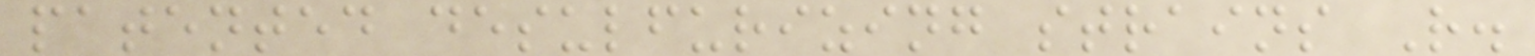patented desulfurizing strains R.
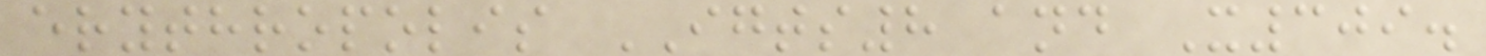erythropolis IGTS8 and X309.
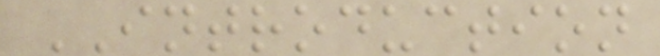INTRODUCTION
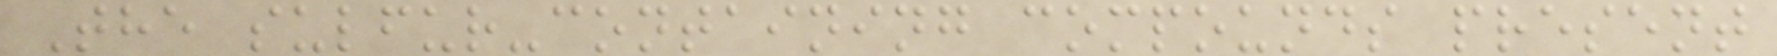The sulfur-containing compounds present
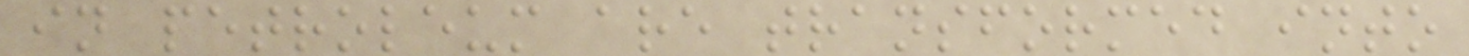in petroleum are transformed into
